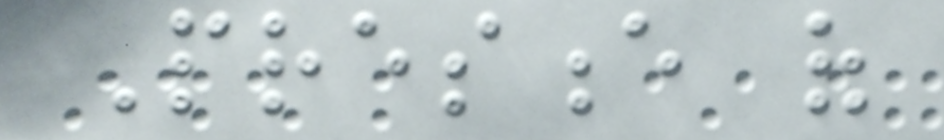Presence of
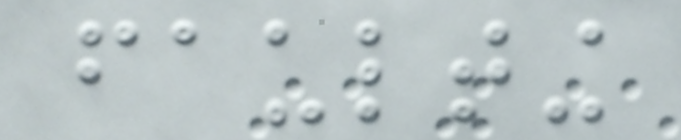faulting
